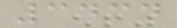3434
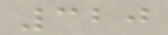320
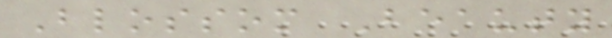Blossom Beauty
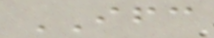IFC
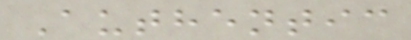Authentic
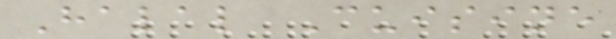Halal Cuisine
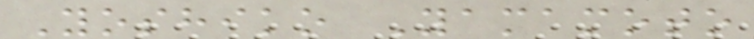Yoshiko Yamamoto
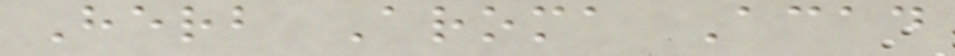Herb Aroma Acad
